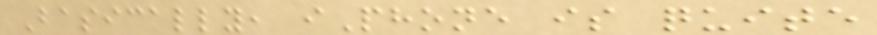Basically, iPhone is quite
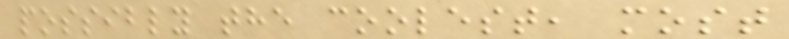possibly the coolest, most
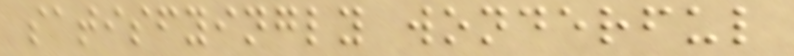satisfyingly wonderful
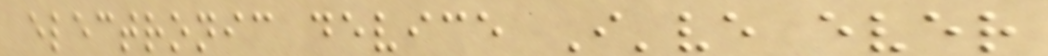electronic device I've ever
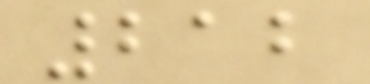212
